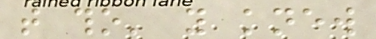that tho' you knew
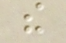the
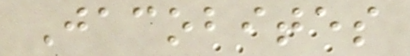Jacobites
